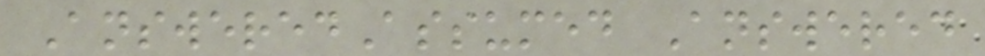AnsweredAssumed Answered
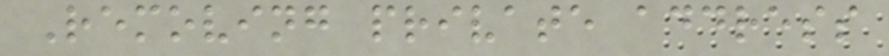Removing private address
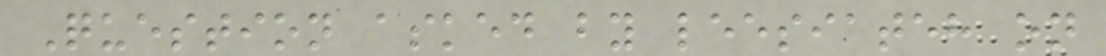Question asked by leesiateh on
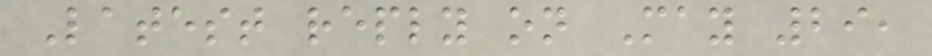Latest reply on May 29,
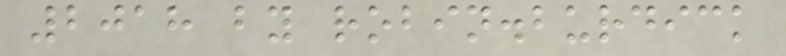2018 by robin.burdick
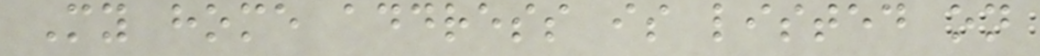My home address is listed on
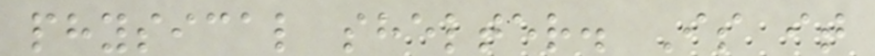physical shelter. Is it
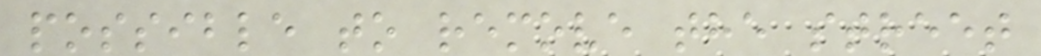possible to remove the street
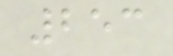253
